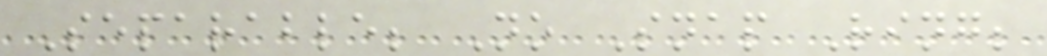Separable; No Snap Ring;
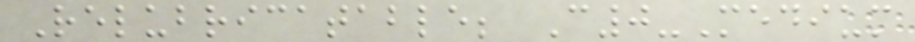Relubricatable; C0-Medium
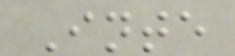Inte
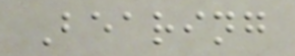Bearing
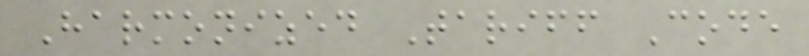Harmonized Tariff Code
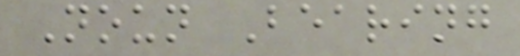Noun Bearing
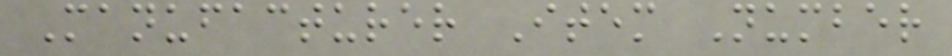Manufacturer Item Number
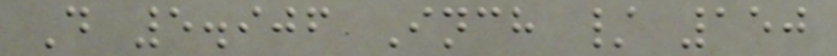D 5.906 Inch / 150
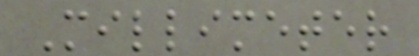Millimeter
